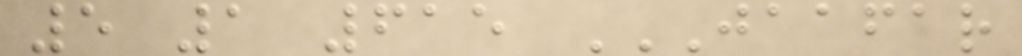5 1 615 JAAFAR
